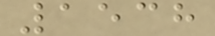1538
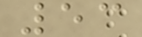53
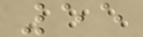55
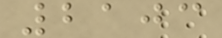2103
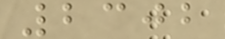2302
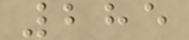285
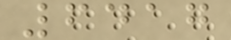6417
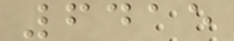6415
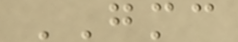GMC
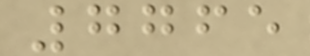7765
